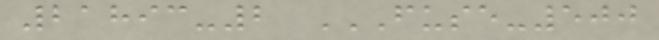21893-2 FUSE-500
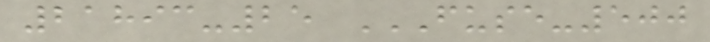21893-25 FUSE-500
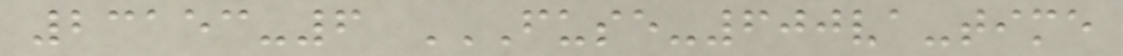23153-6 FUSE-600VA-TIME
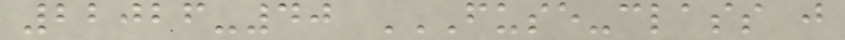22026-40 FUSE-CLASS J
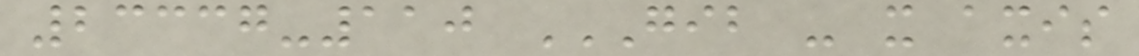23337-110 GIB - X AXIS
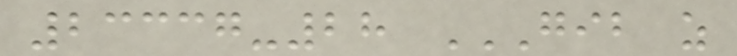23337-28 GIB Z
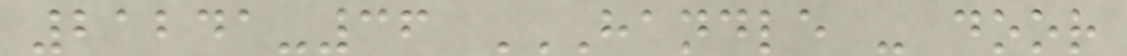21241-36 HANDLE - DOOR
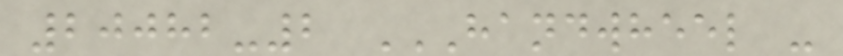20082-2 HANDWHEEL -
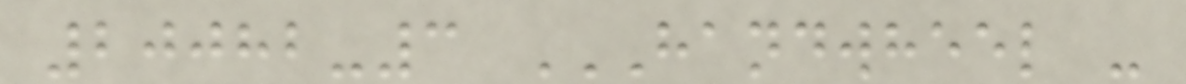20082-3 HANDWHEEL -
